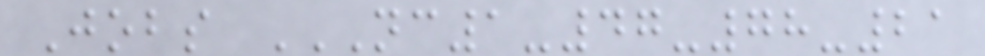Jobs NC1-47-78-21
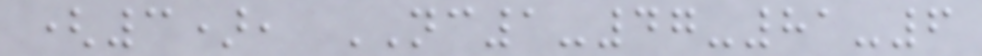(3), NC1-47-81-6
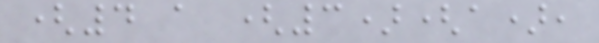(4 a (3)(a),
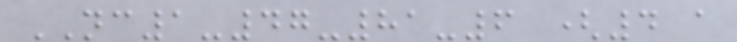NC1-47-81-6 (4 a
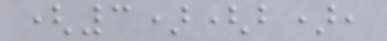(3)(b),
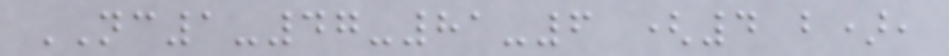NC1-47-81-6 (4 b),
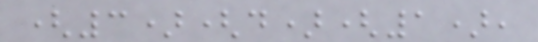(3)(d)(1),
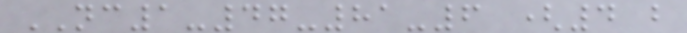NC1-47-81-6 (4 b
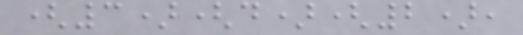(3)(d)(2),
